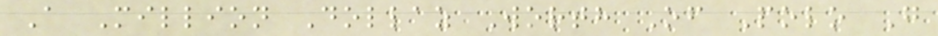A Million Dollaz Worth Of Polo G
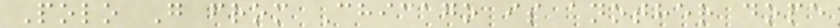Polo G from Chicago is another dope
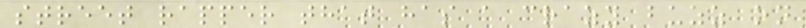street rapper that has a crazy buzz on
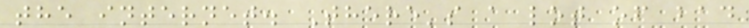the internet. There's a lot of bad
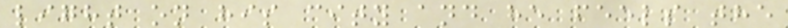light on his city and he feels the
